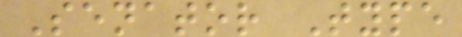Senator Type
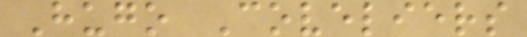Hugo Coveliers
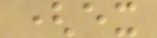(ex
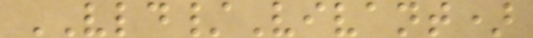VLD/Vivant)
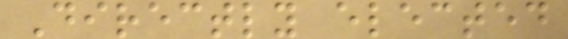Directly elected
